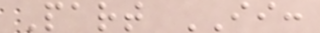Part II:
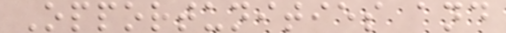Opportunities and
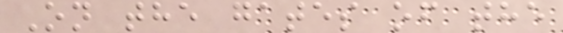On the gates of the
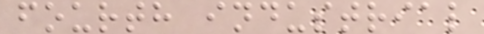fourth industrial
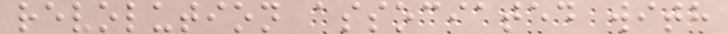revolution associated with
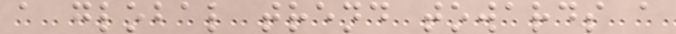a global trend towards a
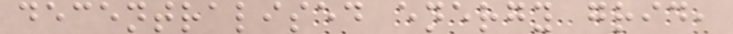decentralised energy grid,
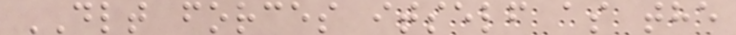DLT forces itself as the
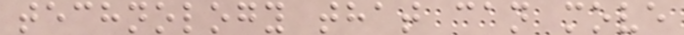technology that can move
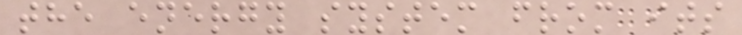the energy system from its
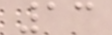13
